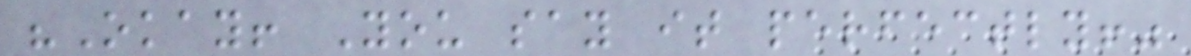"Okay! You say it perfectly!"
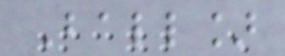Ball]
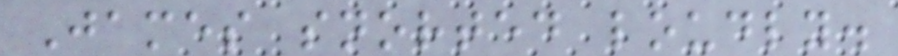James snorted loudly.
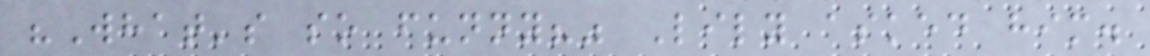"What's so funny?" Lily asked him.
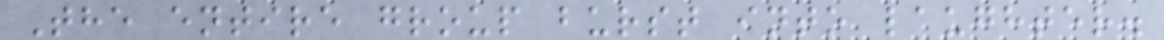The entire group burst into laughter.
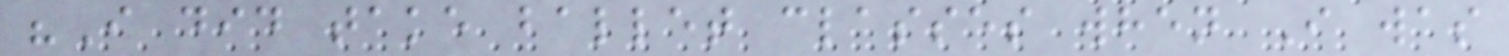"I did take ballet classes when I was
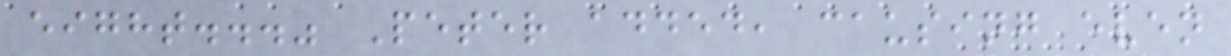eight..." Peter added, causing even
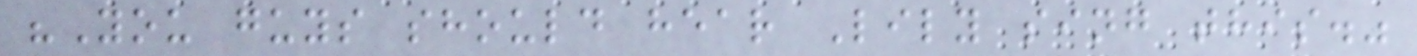"You guys should hear Lily sing this."
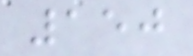150
